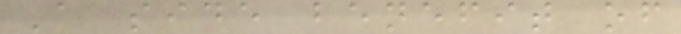A side benefit of
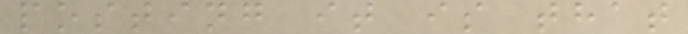posting it is that
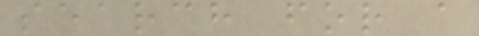search for a
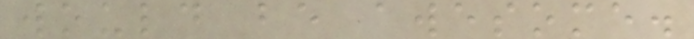would be awesome.
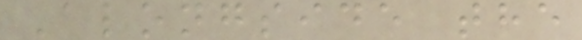Alongside the
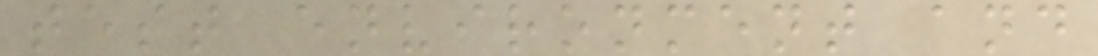test environment and
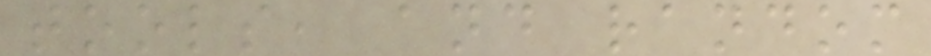tools, and random
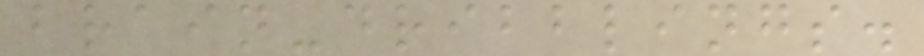brain-dribblings.
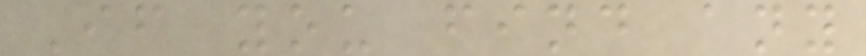If you find any
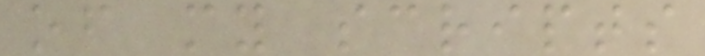of my scripts
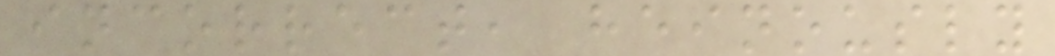incorrect, heinously
